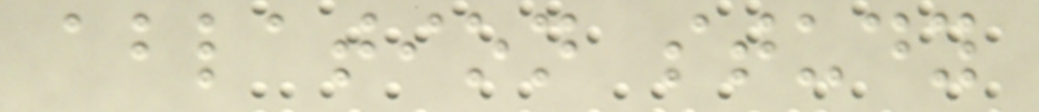ablation study
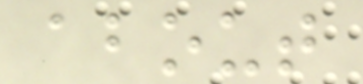about
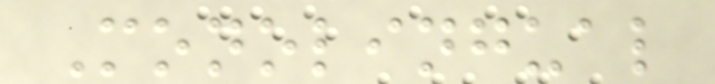Monolingual
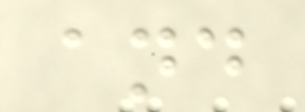and
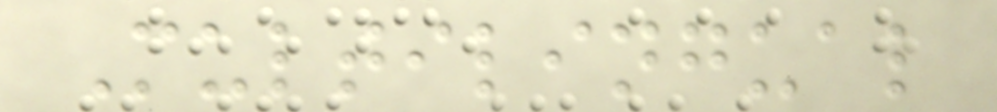Multilingual
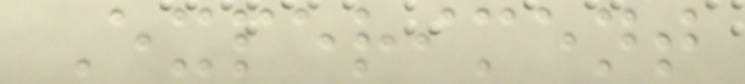Experiment
